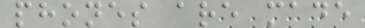phones are made
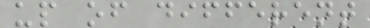up of different
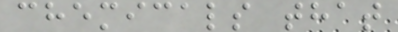chemicals that
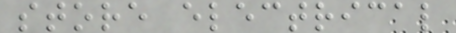store electrical
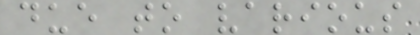due to various
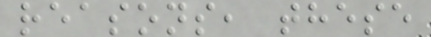reasons, these
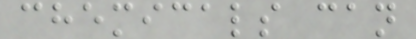chemicals can
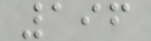196
